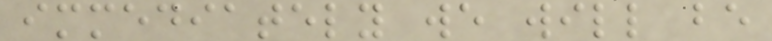immediately we will be
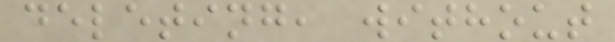deleting, without
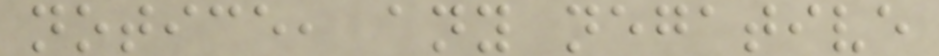notice, any negative
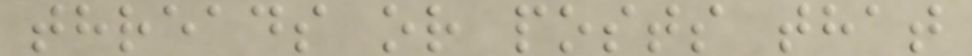threads or posts that
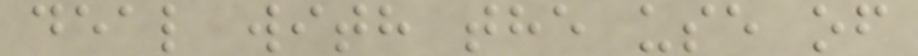deal with the use of
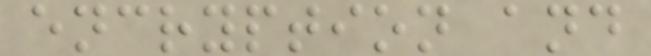encryption and
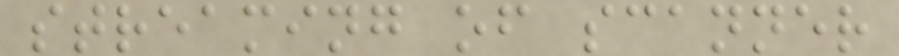streaming of scanner
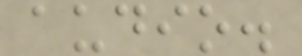audio.
